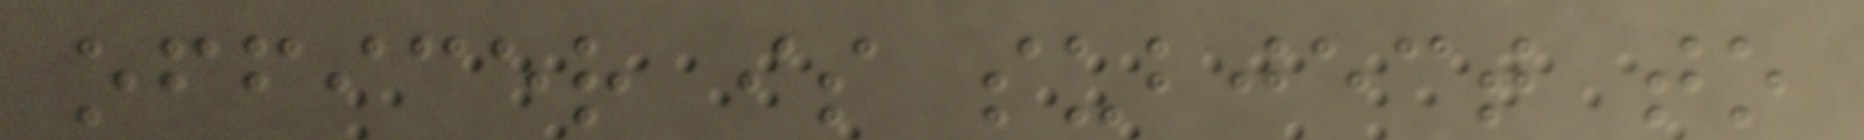officer is subject to
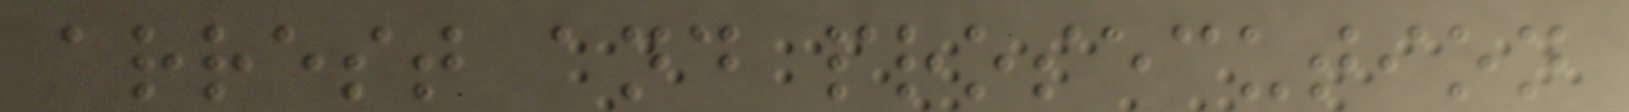arrest and prosecution
